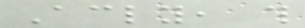Accordingly, this
